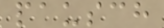pausch
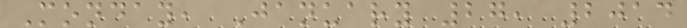Monday, January 27, 2014
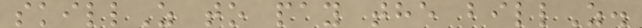skillZ to pay the billZ.
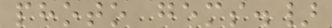photo gems.}
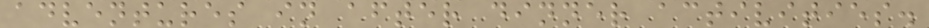adventures in after dinner activities.
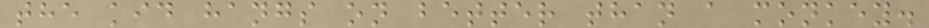the kid hangs on better than a monkey.
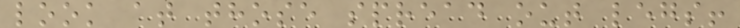look at those spread out legs!
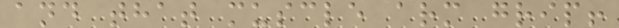and that muscle arm grip!
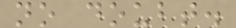no doubt.
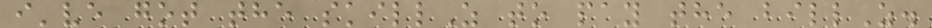i've got the skillZ to pay the billZ.
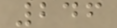246
